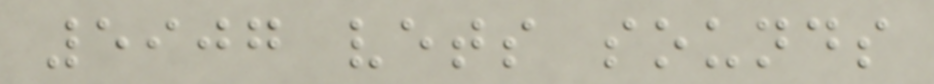5907 vets sounds
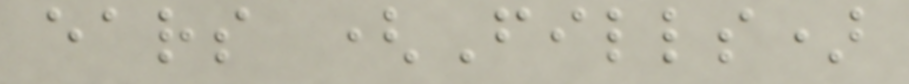ears (Fills)
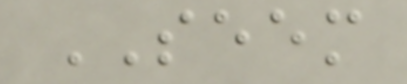SEEM
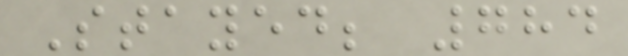Stayed; 784
